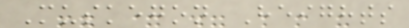Muskegon Heights
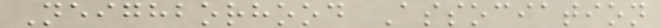Neighborhood Association
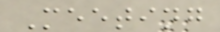Meeting
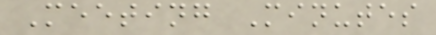Meeting Minutes
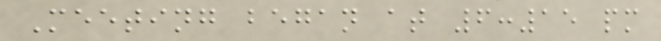Meeting began at 6:15 pm
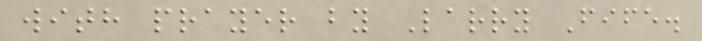with prayer by Larry Fife.
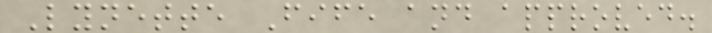Lynette Fife and approved.
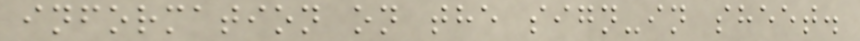information on the sign-in sheet.
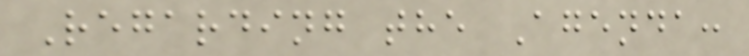Regarding the Agenda:
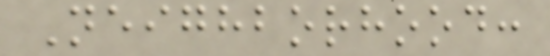Neighborhood:
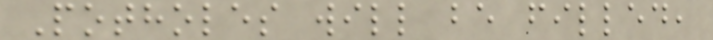Potholes will be filled,
